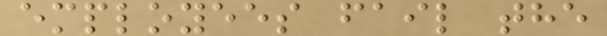employees fail the
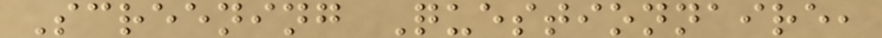Screening Questionnaire,
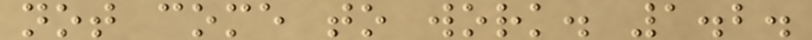not come to work. 1.2.
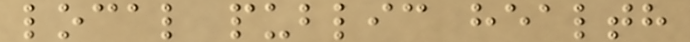local public health
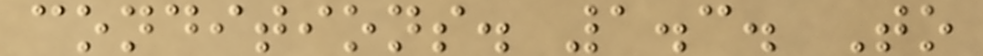conditions. 1.3. To
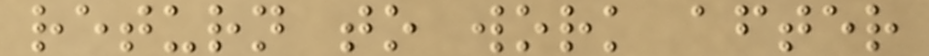return to work after
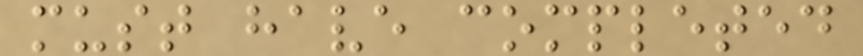must have completed
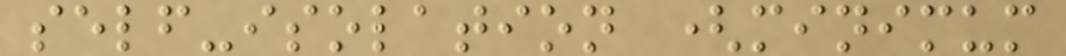self-isolation (minimum
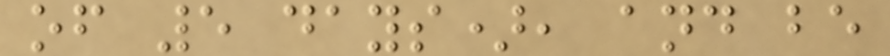of 5 days), and be
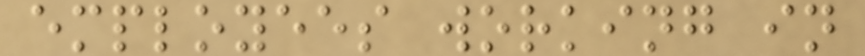employees working in
